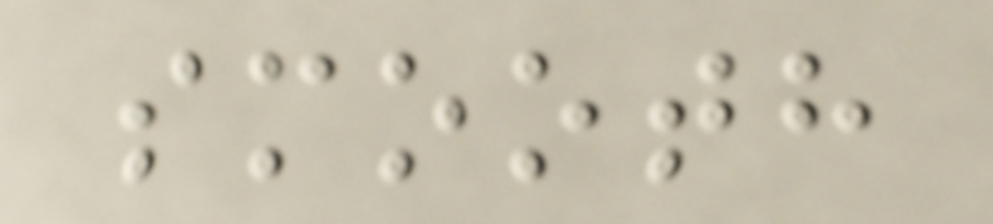smooth
